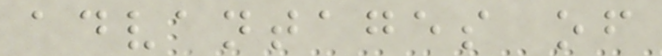advantages of
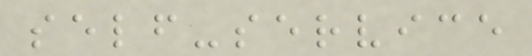self-service
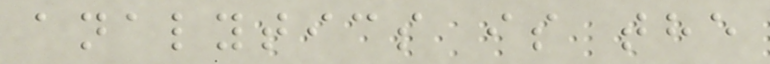analytics is the
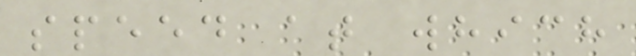speed at which
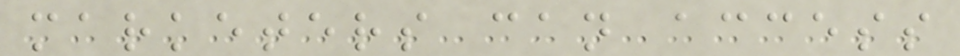marketers can access
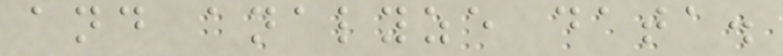and analyze data.
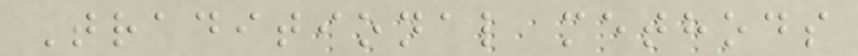Traditional methods
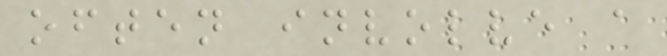often involve a
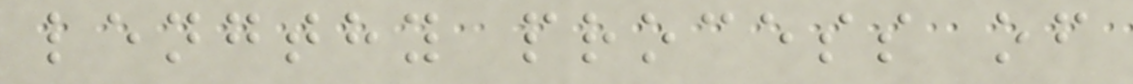lengthy process of
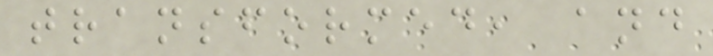transformed, and
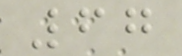67
